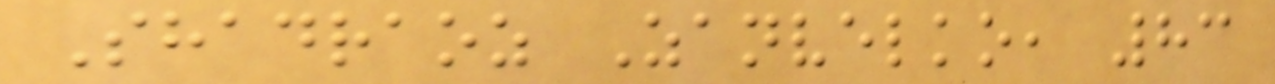Shadraoz Zanvelko, 83
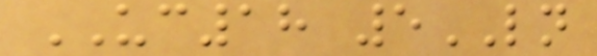UC18 5LN
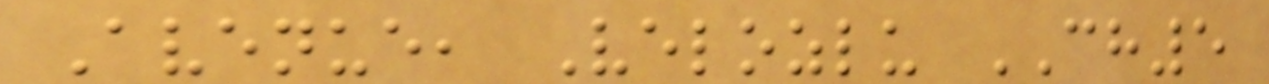Avenue, Velozlu CH5
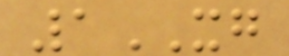1XG
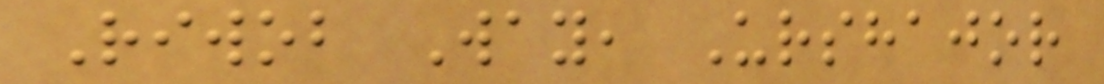Riwob Way, Urshajor
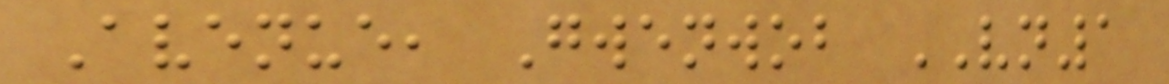Avenue, Gwenwob VN1
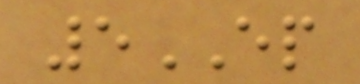5EP
